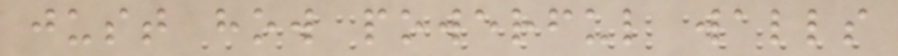just how powerful walls
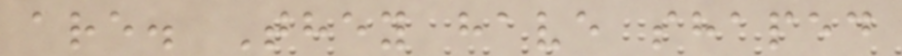are. They have shaped
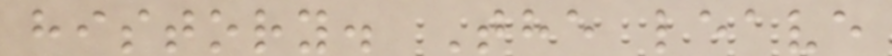history. The leave
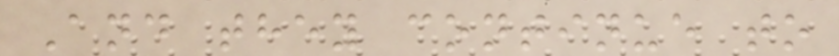And they continue to
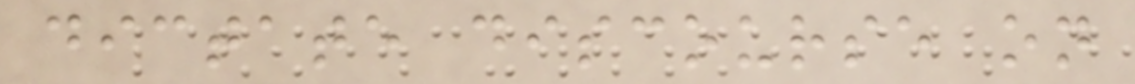dictate discourse on
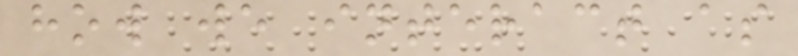how we interact as
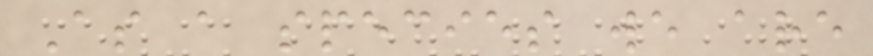As a species we are
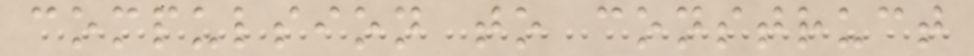compulsion to construct
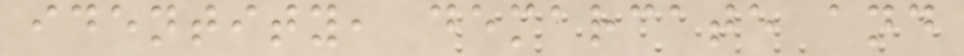identity, demarcate and
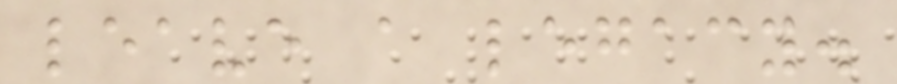leave a legacy.
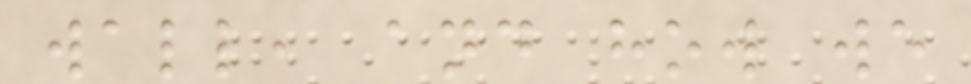wall, and how we
